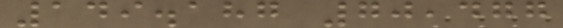149.187 70,477
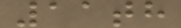11th
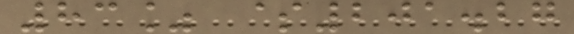83% $201.27
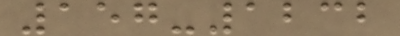157-1232
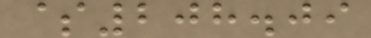$208.09
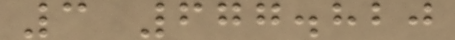3 677.820
